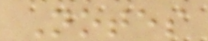Notes
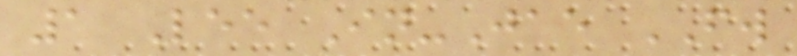1 Lee In-Jae FW
